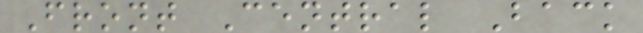Front Central Back
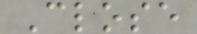Close
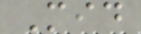Mid
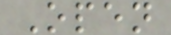Open
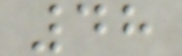48
